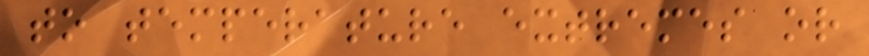to temperature extremes or
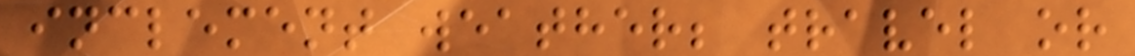inclement weather; travel or
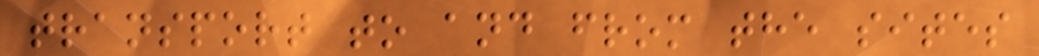transport to and from the sites
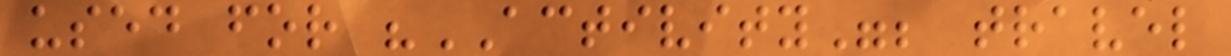used for "ACTIVITY"; travel
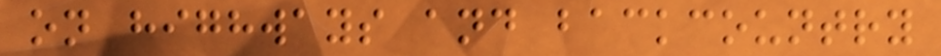on highways and backcountry
